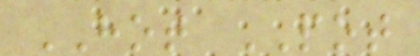HOT POT
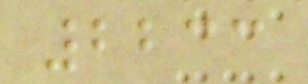2233
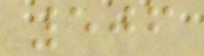506
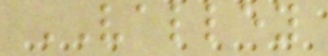VALLEY
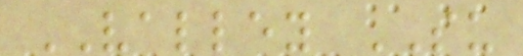VALLEY SU
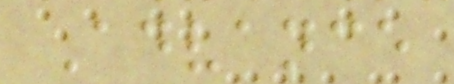Advance
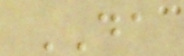DA
